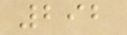292
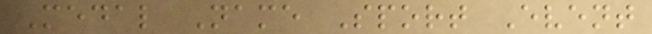Medal Name Sport Event
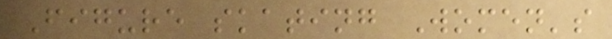Figure skating Women's
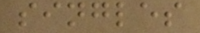singles
